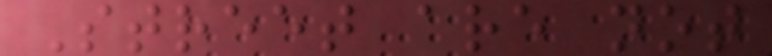Street are not
